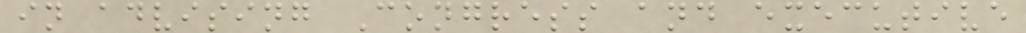in advising Congress and executive
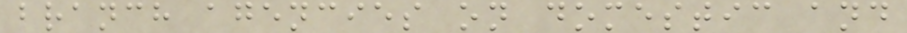branch agencies on domestic and
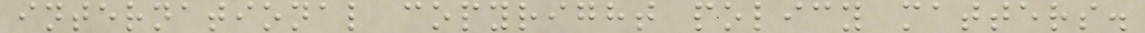international copyright policy matters.
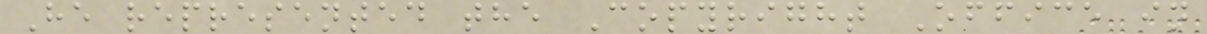He represented the Copyright Office in
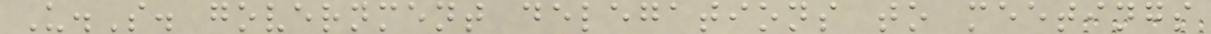U.S. government delegations to meetings
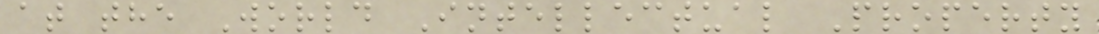at the World Intellectual Property
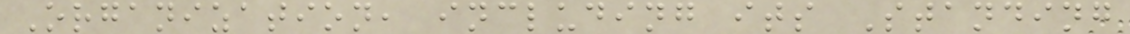Organization, including its Standing
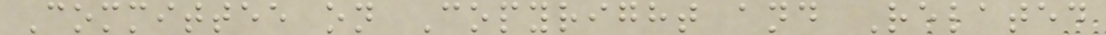Committee on Copyright and Related
